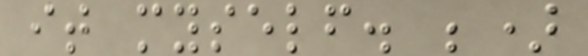it myself. ;)
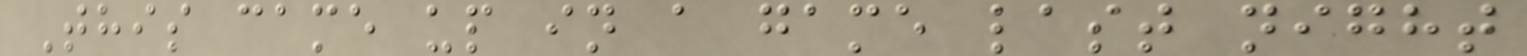This came up in a game last night
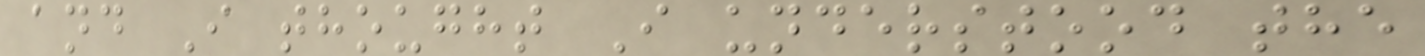and I thought I understood the
